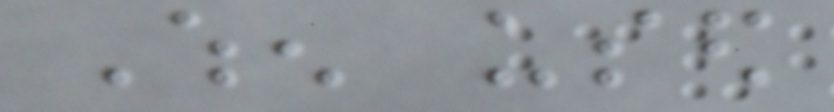When used
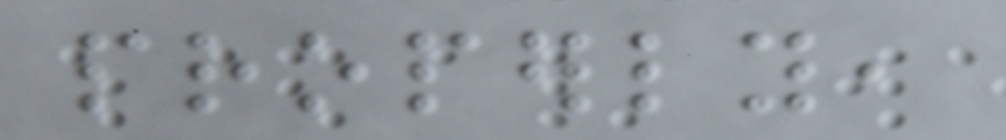properly,
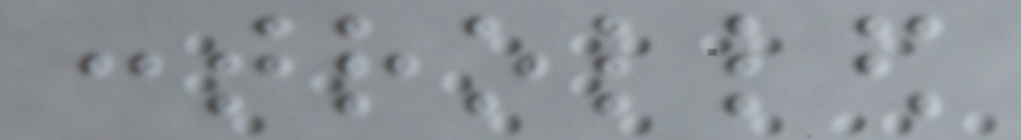controlled
